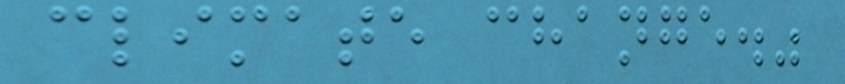climate change."
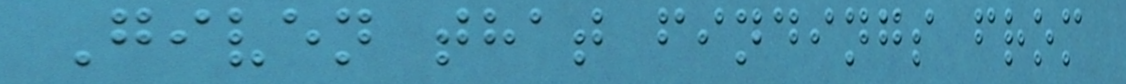Given that findings from
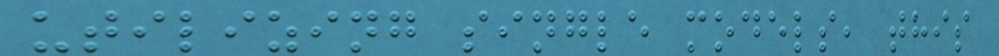utilizing single models, this
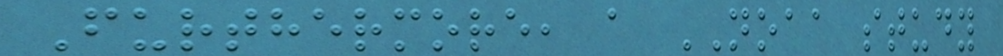Furthermore, a NOAA study
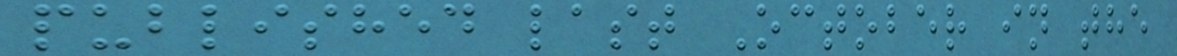published last October in the
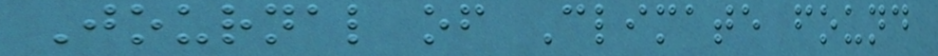Journal of Climate found
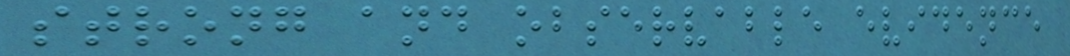strong and observable evidence
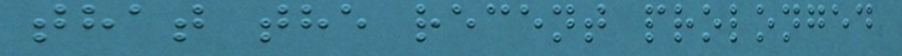that the recent prolonged
